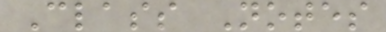Class Notes
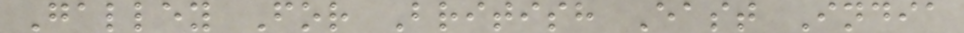Galley For British East India
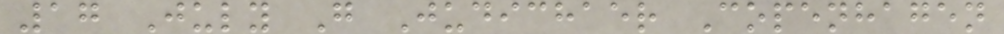17 July G Judichaer Copenhagen
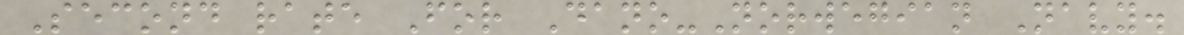Second rate For Dano-Norwegian Navy.
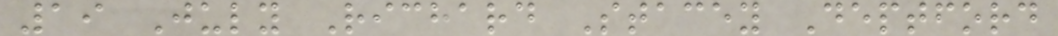19 July Richard Stacey Deptford
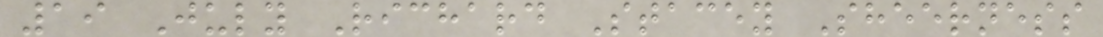19 July Richard Stacey Sheerness
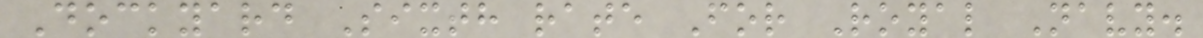Dockyard Sixth rate For Royal Navy.
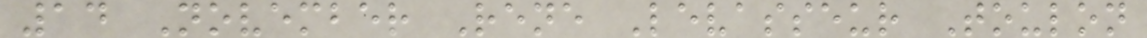14 November Rene Levasseur Toulon
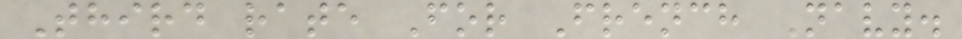Third rate For French Navy.
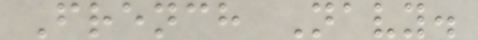French Navy.
